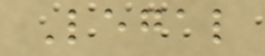Legal
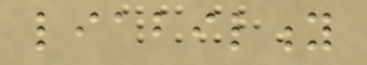liability
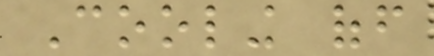Cooling off
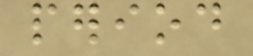period
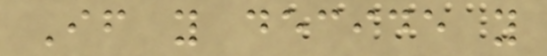If you decide you
